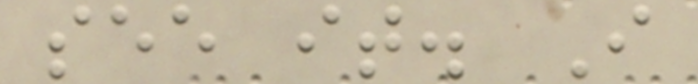see it. I
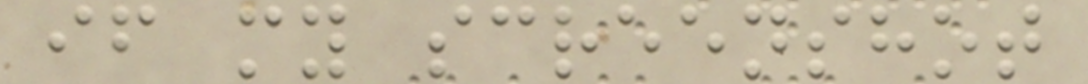if my screenshot
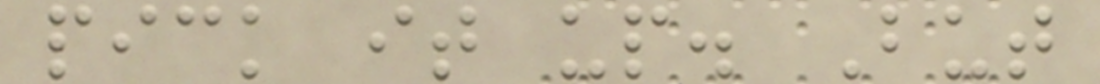pick it up. But
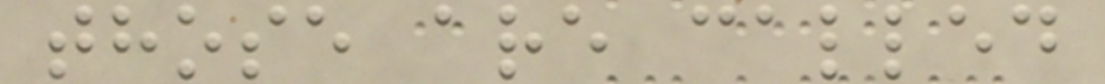those are called
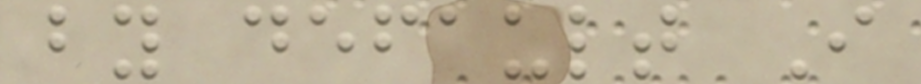by default I
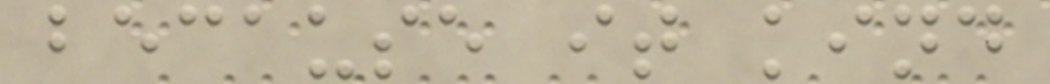because it kind
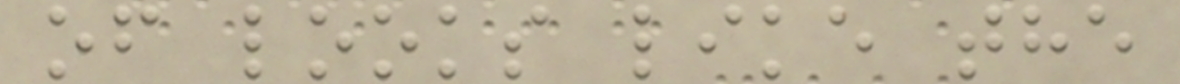of looks like the
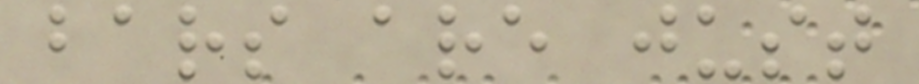bars are just
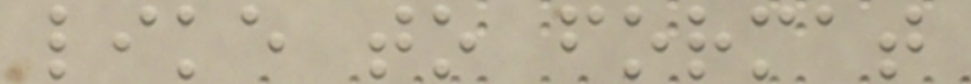like to format
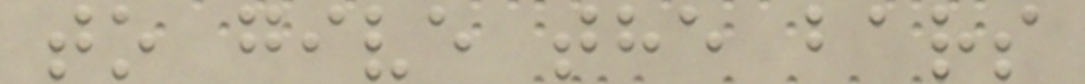to give the bars
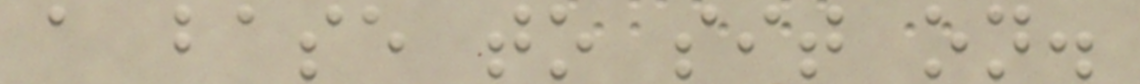a base to sit on.
